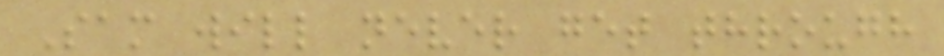Sam will never get through
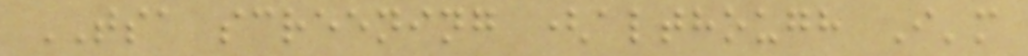TSA screening (although I'm
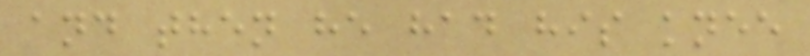and then he had his knee
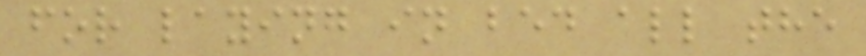for laying in bed all the
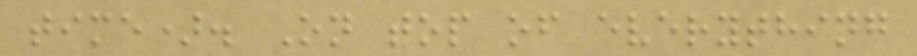time). On top of everything
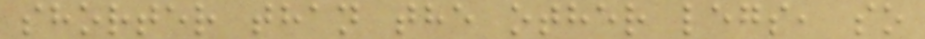shorter than the other legs, so
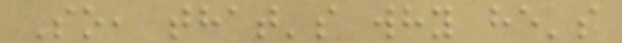So, that's why he's
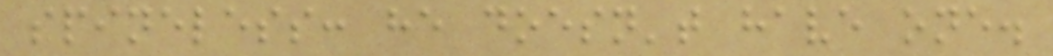spineless: he doesn't have one.
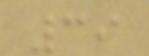39
